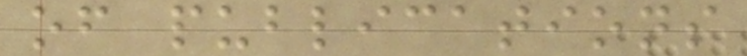of publications
